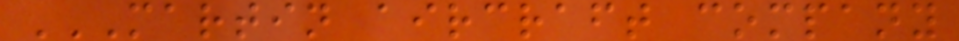MARTIN AIRCRAFT COMPANY
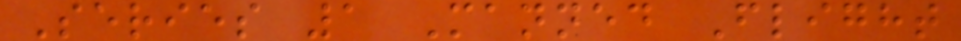Series 1 Manned Flight
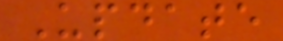Update
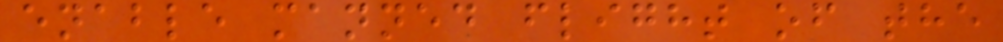enable manned flight of the
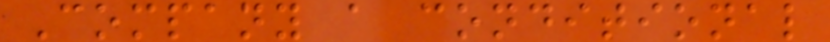Company a conditional
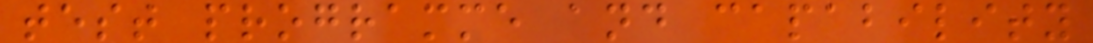test programme and capability
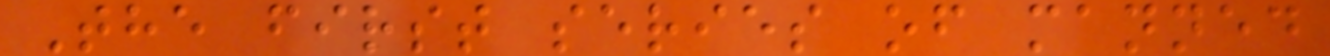The first series of manned
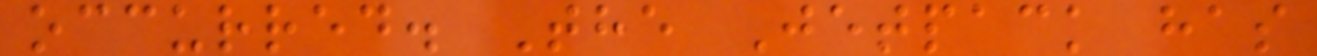occurred. The Jetpack has
